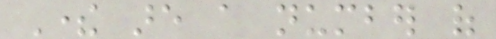There are a number of
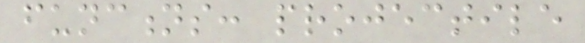functions: projectile
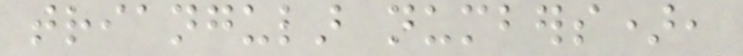triangular numbers),
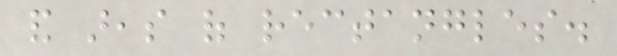and areas of rectangles.
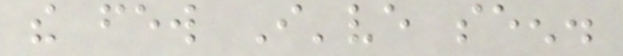the few I've seen.
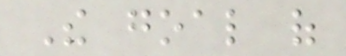The goal of
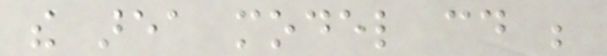the area model could be
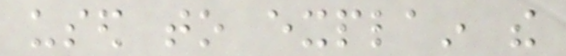used to explain the
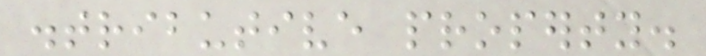distributive property.
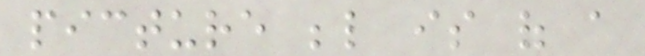picture below is of a
